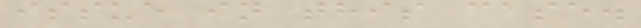issue in this case.
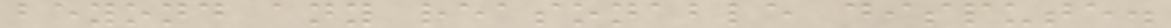beyond any reasonable dispute.
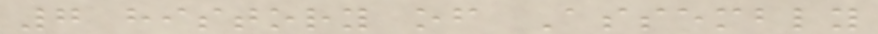7 history of Assembly
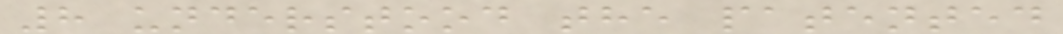8 understood the patented
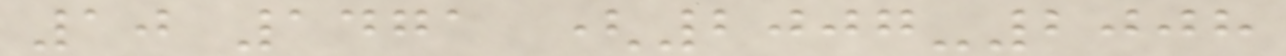10 1471 (2007-2008
